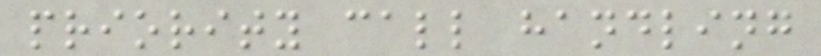priority call handling
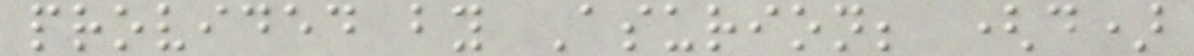provided by Asurion; (d)
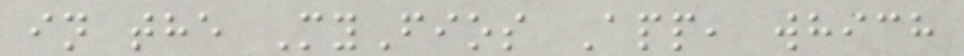in the MyFios App, which
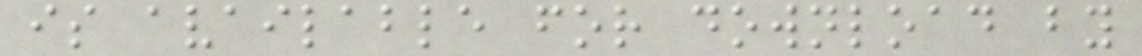is available for download by
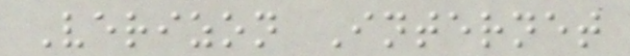Verizon Internet
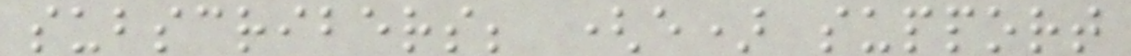subscribers; (e) support
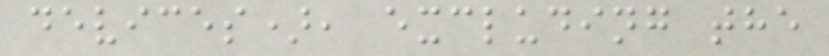devices), excluding the
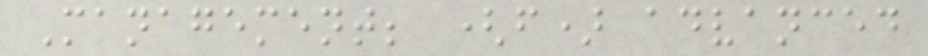Management; (f) advanced
